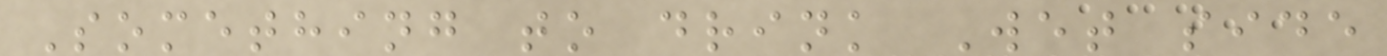Something to drink Wet side
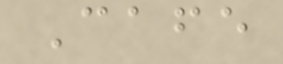Cafe
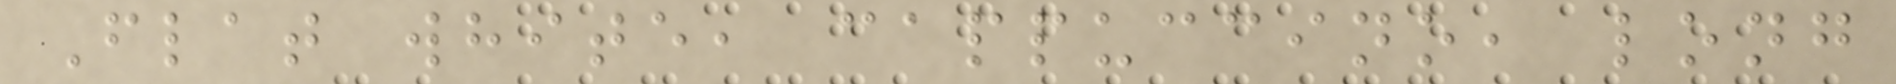Flat white, cappuccino, long
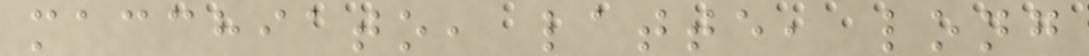macchiato, latte, long
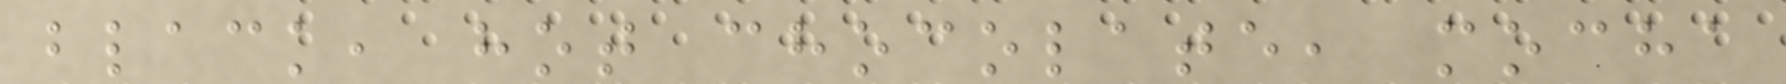black, hot chocolate, mocha
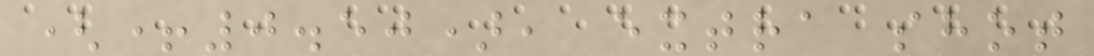(+0.50), extra shot
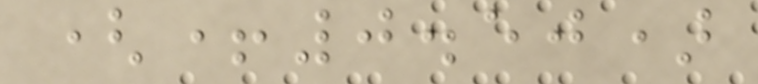(+0.50)
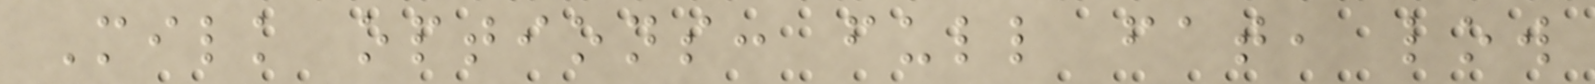Milk options: full fat, low
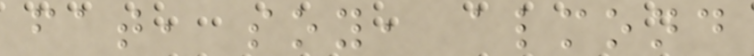fat, soy, almond
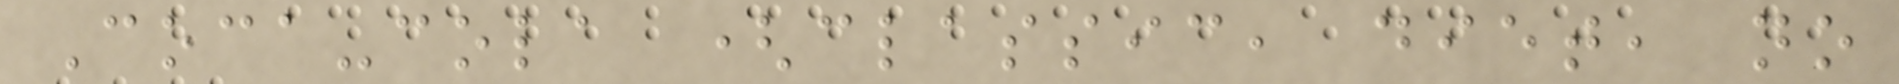Coca-cola (classic, diet, no
